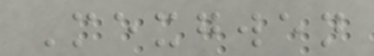Mexgwen
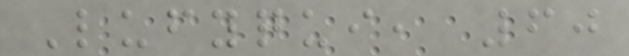Lufyqui, 60
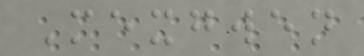Mexgwen
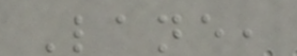Lane,
